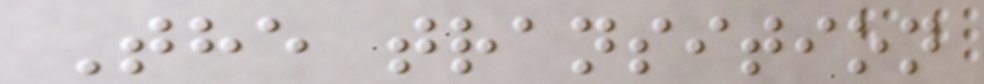The transition
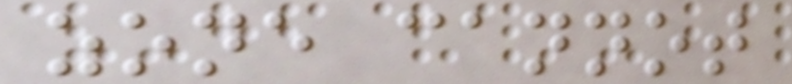zone cannot
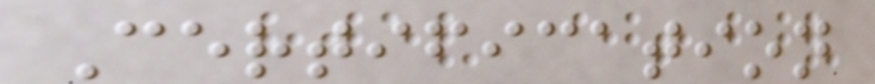Certification
